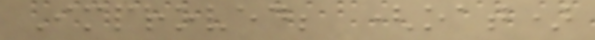Improved; (oat)
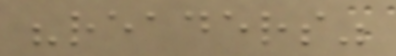"readers"
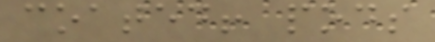coated! pods
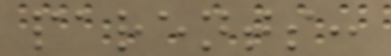parents:
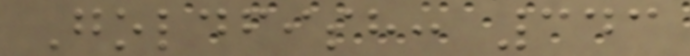Goldfish: 343
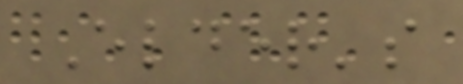Elder's
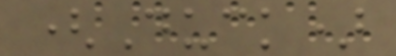(Duck)
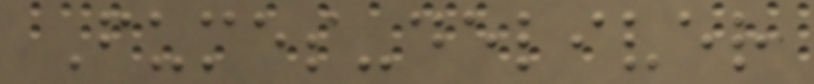Fumes-deliver
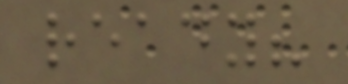ready?
